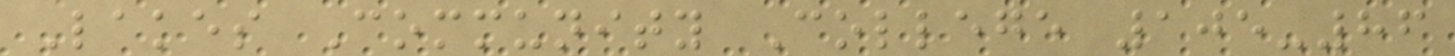Lakes Community College 105-86
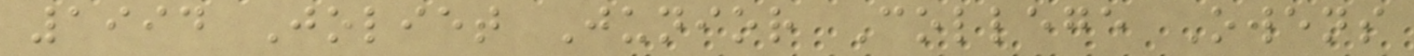1994 Joliet Junior College Owens
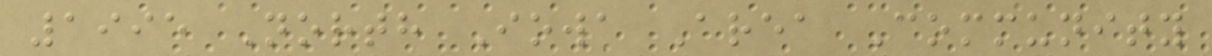1995 North Iowa Area Community
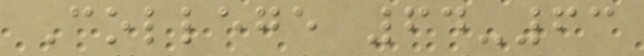College 64-63
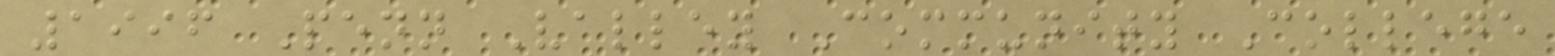1996 Penn Valley Community College
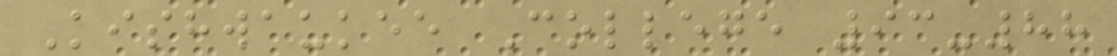Kishwaukee College 93-88
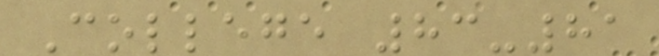College 83-81
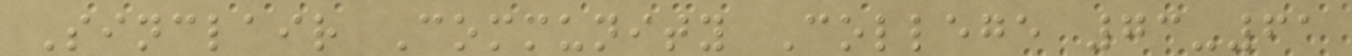Sinclair Community College 73-61
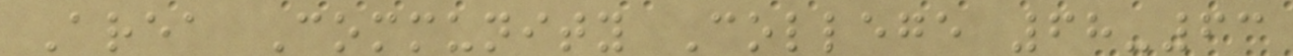Area Community College 68-63
